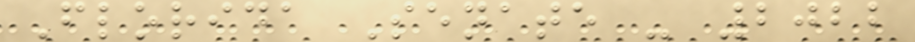Florida Senate - 2022
